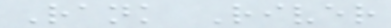Rank River
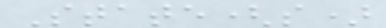State(s)
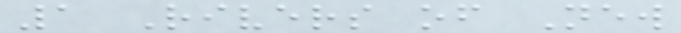1 Rivers of New
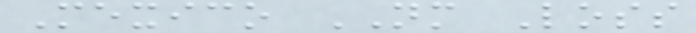Mexico NM Loss
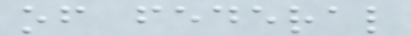of federal
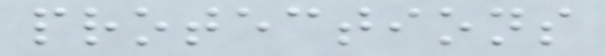protections
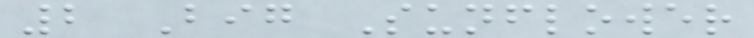2 Big Sunflower
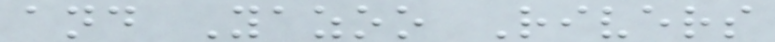and Yazoo Rivers
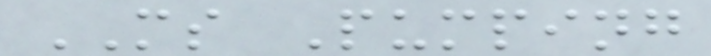MS Pumping
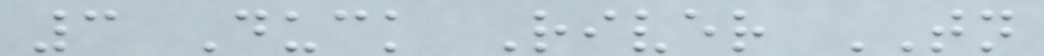3 Duck River TN
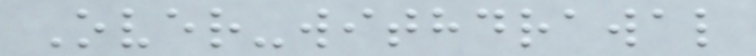Over-withdrawal
